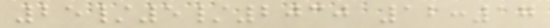25/5/2030 12:17
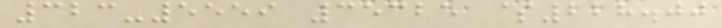323-5559 35325 $228.00
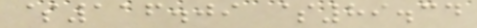$116.09 $89.34
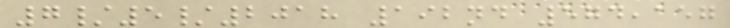7/5/2018 192nd 574,157
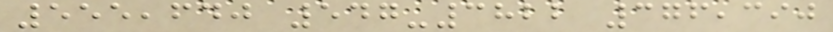555,640 547-3822 376,390
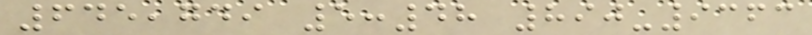645,749 5:48 890-9363
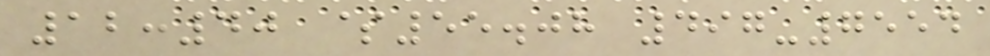12:40 $55.08 497-7554
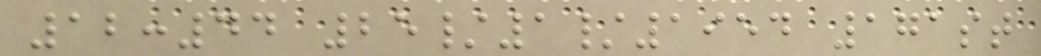12:44 25/1/1954 171st
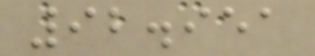92.951
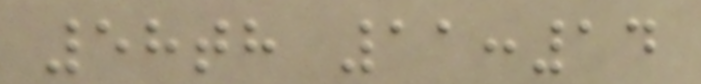58th 11:14
